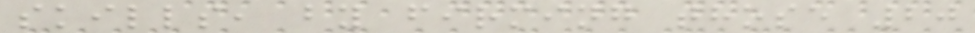skills, by firming those 20
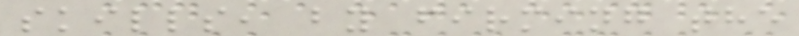skills, by firming the
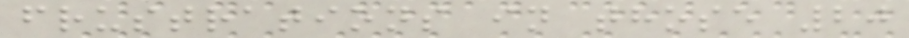frustrations in those 20
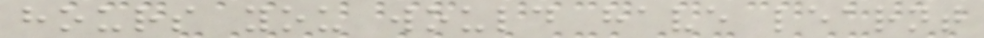hours you would have learnt
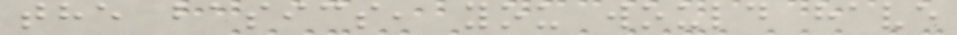the basics, you would have
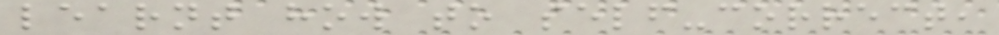learnt how to self-correct,
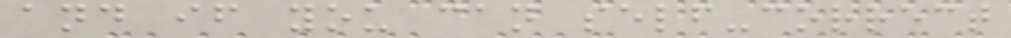and if you can self-correct
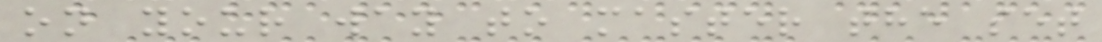on your way to master the set
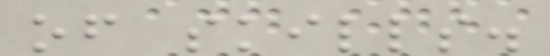of skills.
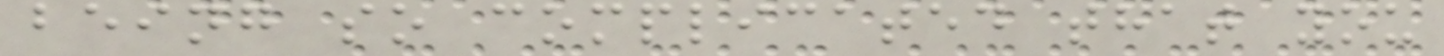being so complicated that you
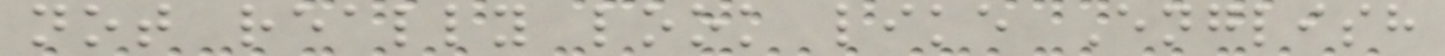not really look like English
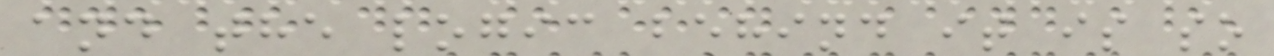and the logic behind it is so
